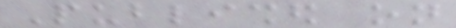Published on
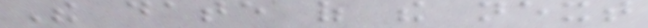The date of the next
